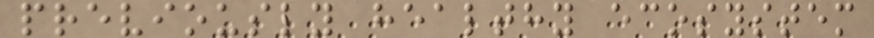previously healthy ecosystem
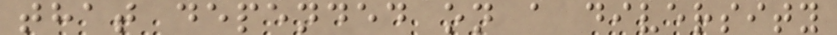that depended on a diversity
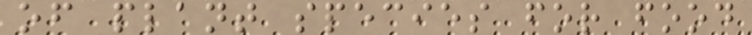of plant species for food
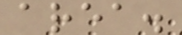area.
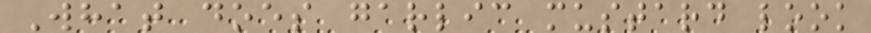What does garlic mustard look
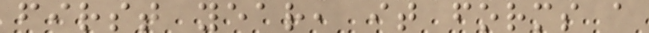first year, it forms a
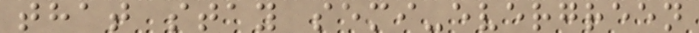that stay semi-evergreen
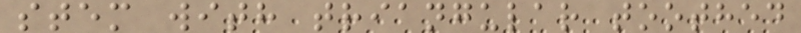stem with triangular toothed
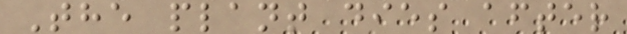The plant dies after
